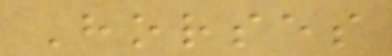Horses
